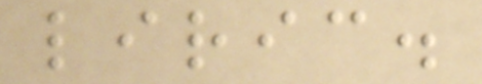liric.
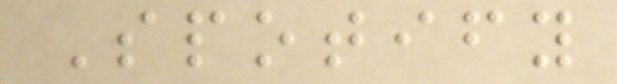Spotify
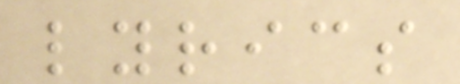lyrics
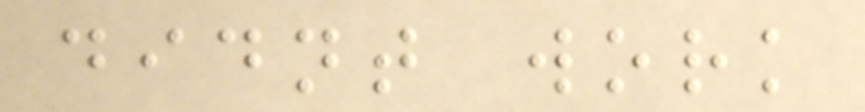didnt work
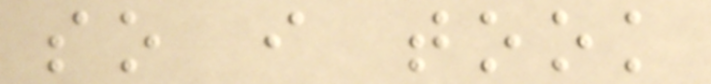so i took
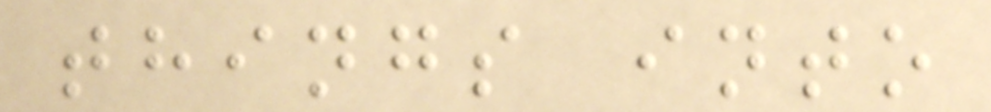things into
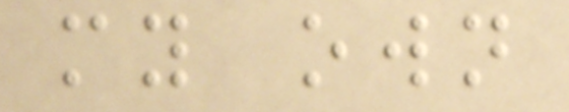my own
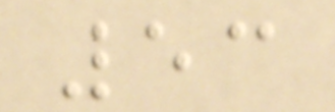53
